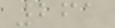261
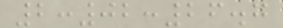2:02:26.7
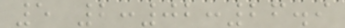5 2:02:26.9
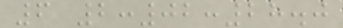6 2:02:28.0
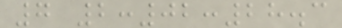7 2:02:28.3
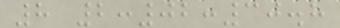8 2:02:30.8
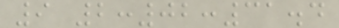9 2:02:31.4
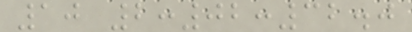10 2:02:32.0
